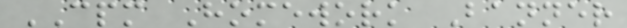CPM Homework Banner
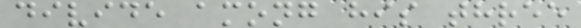divide among his three
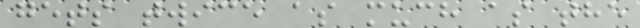gets twice as much as the
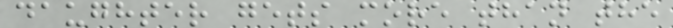daughter gets more than the
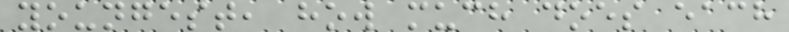youngest, how much does each
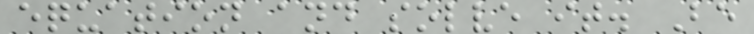equation and solve it. Be
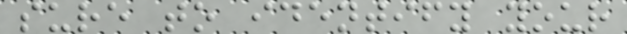sure to identify your
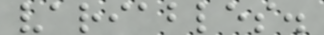variables.
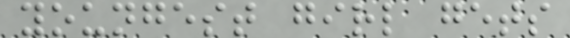youngest girl gets
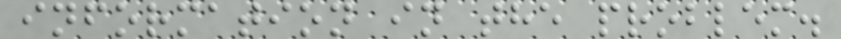information in the problem.
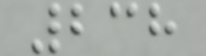238
